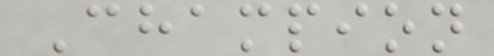Champion
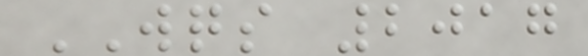WQS 2017
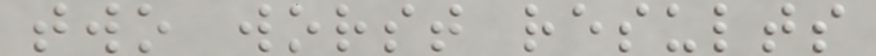two worst results
